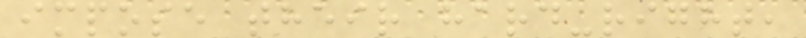impose their hard-right,
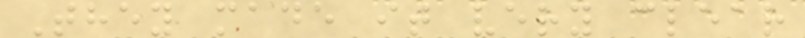They made it very clear
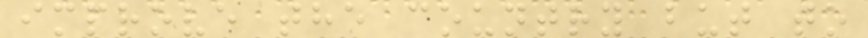improve the country but to
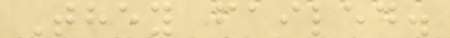They failed.
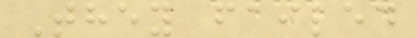They failed
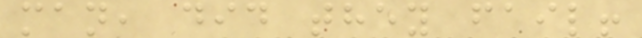man, did they fail!
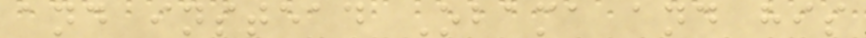and instead Obama and his
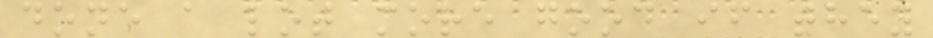done a lot more good if they
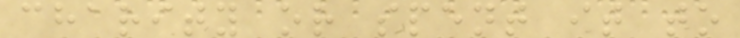charity or spent it to
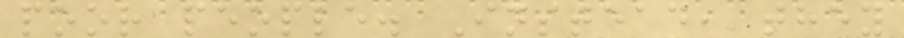poor people. Instead, they
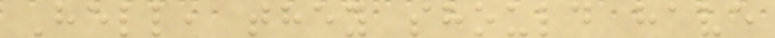Hell, they should have
